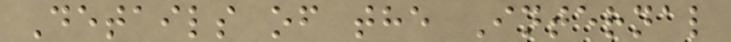Details of the Internal
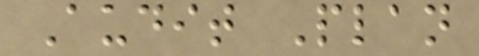Audit Plan
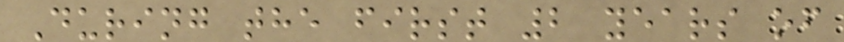During the first 2 years of
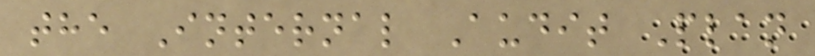the Internal Audit Plan
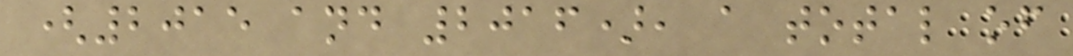(2015 and 2016), a total of
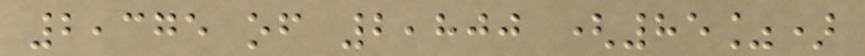2,375 of 2,800 (85%)
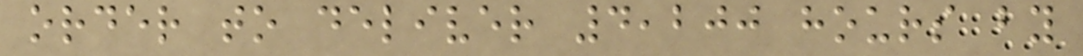order to deliver 4,200 hours by
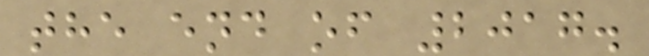the end of 2017.
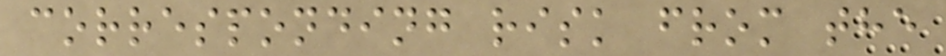corresponding risk from the
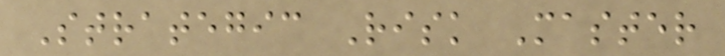Strategic Risk Master
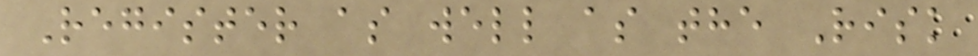Register as well as the Risk
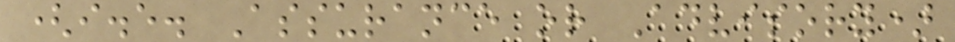(i.e. Assurance or Advisory)
